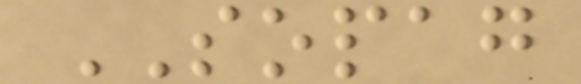SOPAG
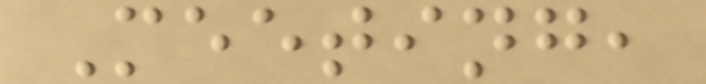Meeting,
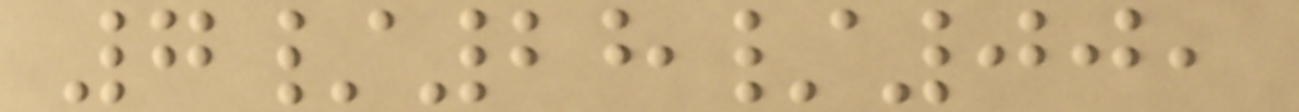7/28/00,
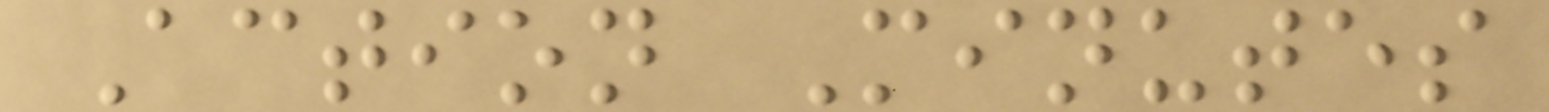Action Minutes
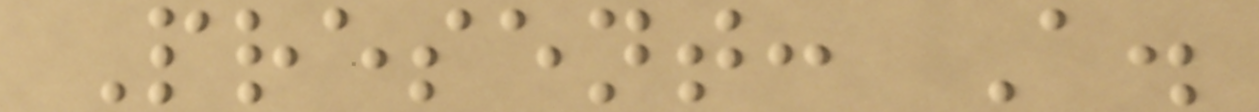Present: A.
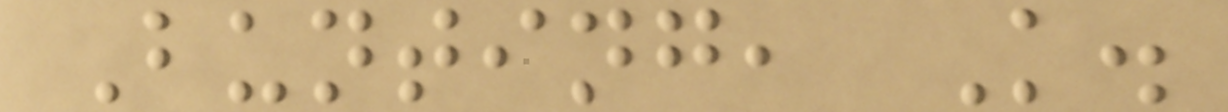Bunting, K.
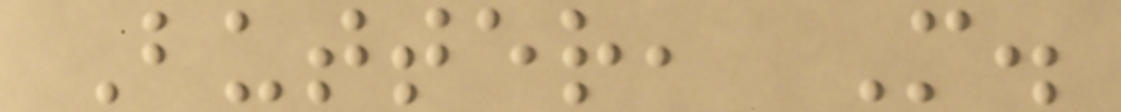Butter, M.
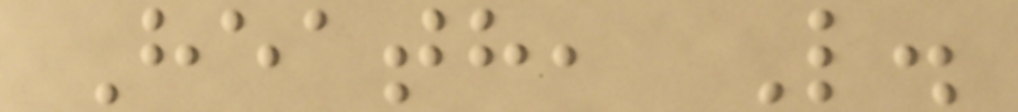Heath, L.
